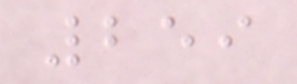259
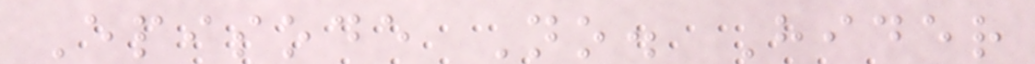Episode No. Hider
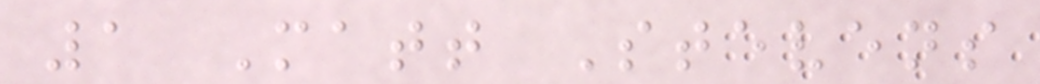1 Matt Stevens
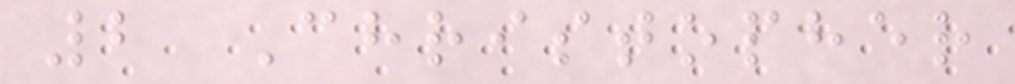2 Christopher
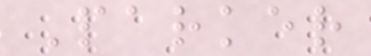Parker
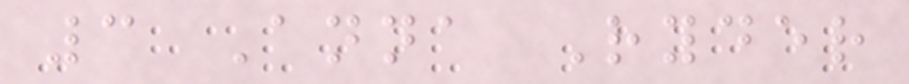3 Anna Ryder
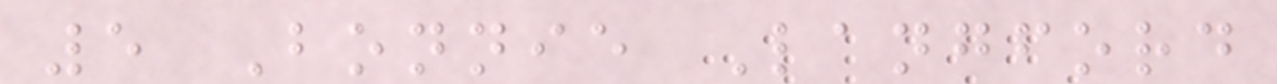5 Bonnie Langford
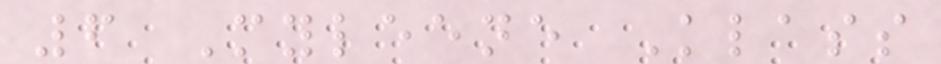6 Myleene Klass
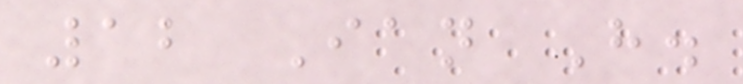12 Ian H.
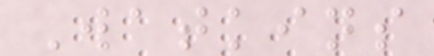Watkins
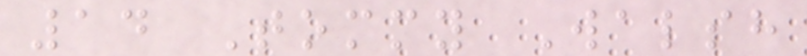14 Tommy Walsh
